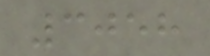3058
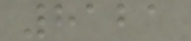8121
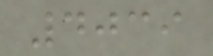4039
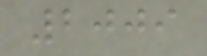2009
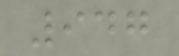947
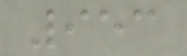953
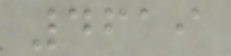4619
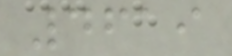4619
